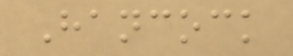Hancock
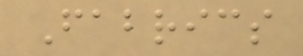Fabrics
